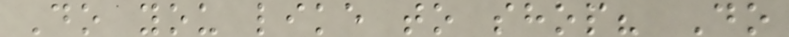Do you like to shop? Do
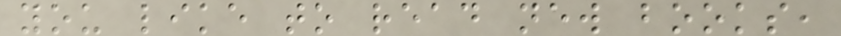you like to read new books,
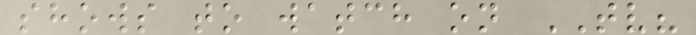shows to watch on TV?
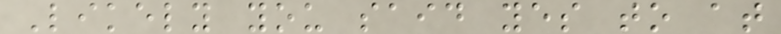Likely you said yes to at
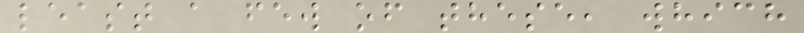least a few of these, which
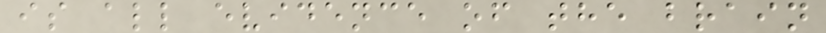is all evidence of the brain
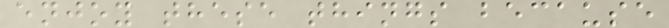enjoy these things because
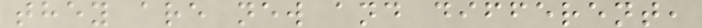they are new and different,
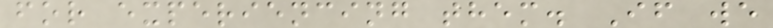for experiencing them. If we
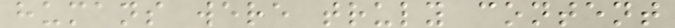humans were truly content
